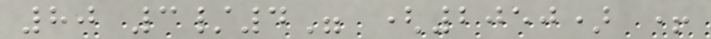80 3/4" (2050) +
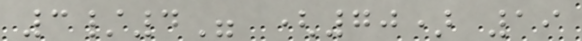3/4" (70) 19
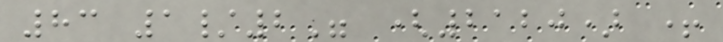83 1/2" (2120) +
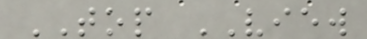TOP VIEW
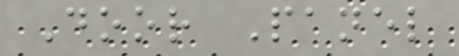Door Panel
